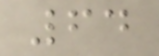64
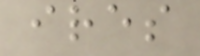ires
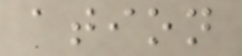ation
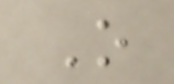O
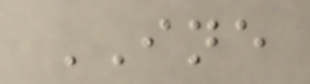INE
